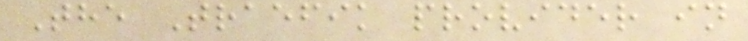The Traefik provider in
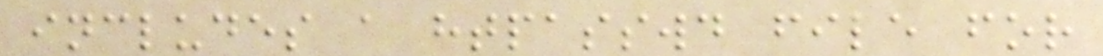includes a htpasswd file for
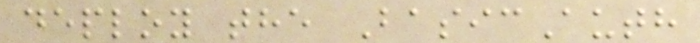deploy the BasicAuth
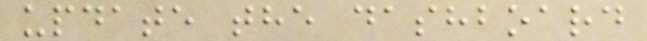update the dashboard
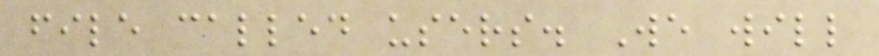file called users. We will
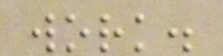work.
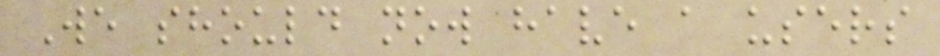We should now have a users
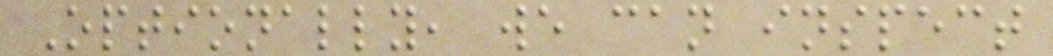Optionally, we can inspect
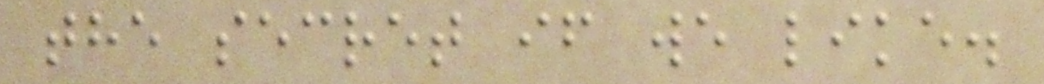the secret if we like.
